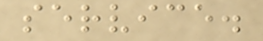service.
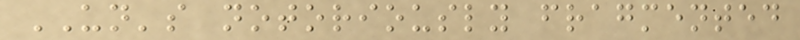UN's notoriously fragmented
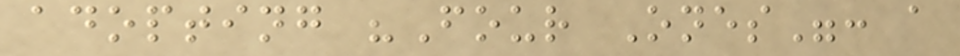adopting "Four Ones": a
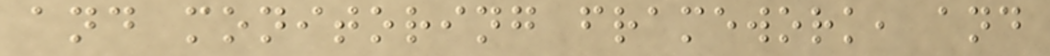and monitoring framework, and
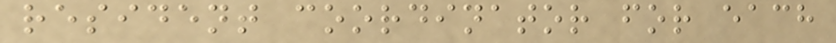resident coordinator for each
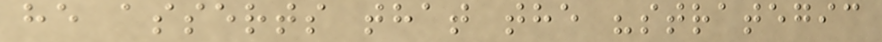he asserts that the "strategic
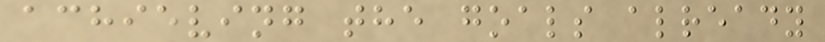achieving the goals already
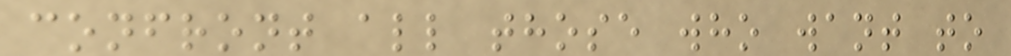confront all those who want to
